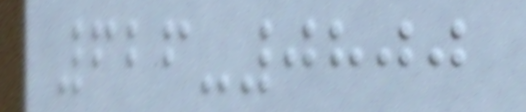626-0800
